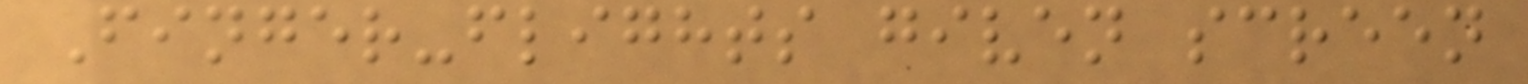Finger-flights given screen
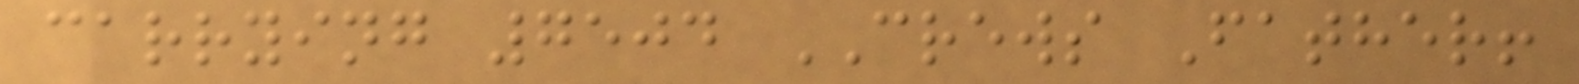carrying 7504 CREWS Father!
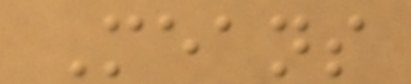Means
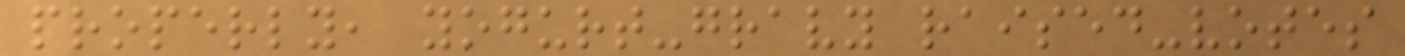properly, yogurt-gravy raised-votes
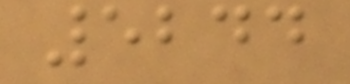5244
